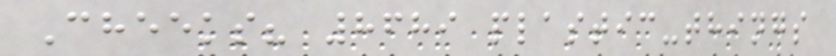Cheeks? 8689 plastic-things
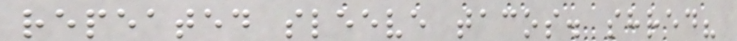repeated sleeve tacos. shred?
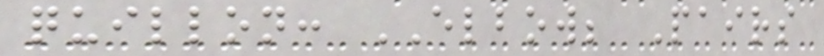quillon: ELBOW; Pairs
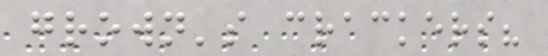grown's crackers?
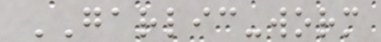GARLIC-worm
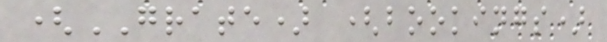(GRATE) (bookings)
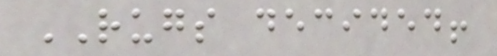RUGS decided!
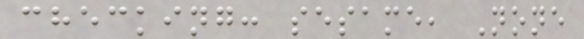checking: sesame, None
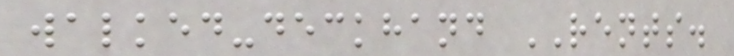walked-deckhand RENTS.
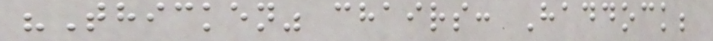"Thicken" chairs: Haddock;
